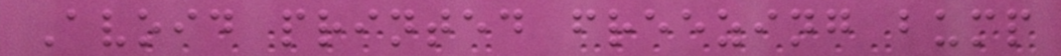Avoid printed freezing bump
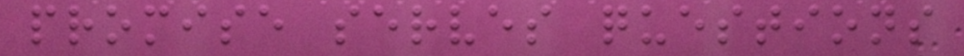promise serves questions
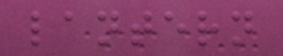lantern
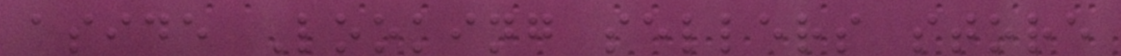aside Looking sellers store
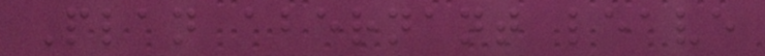Plan abernant leave
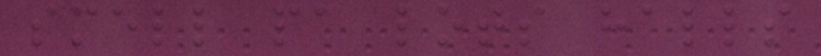smell pa lots halls
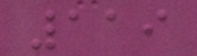119
